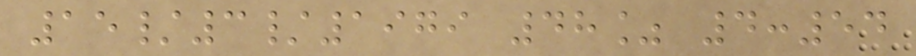15/3/1979 48% 4:54
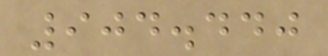904.440
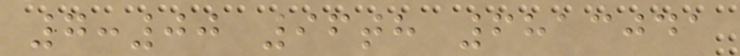7:00 96th 6813041
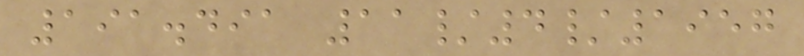191.491 11/4/1957
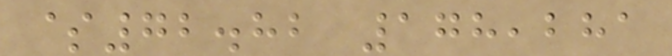$72.82 178,281
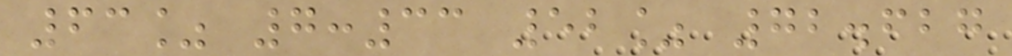63% 7:33 52% 72.627
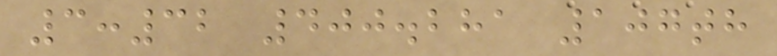3:32 400.281 107th
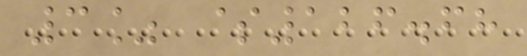3% $126.68
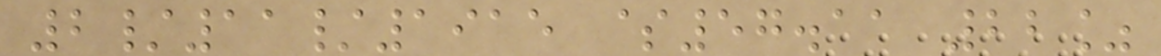2/11/1915 $57.11 22%
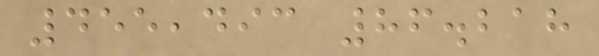455,493 86.218
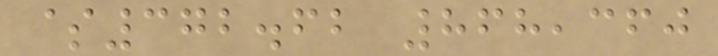$372.62 868,360
